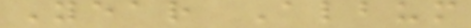Year Album
